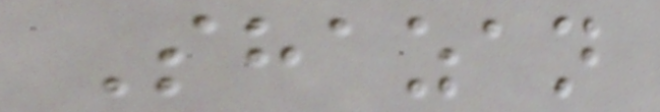Shazan
